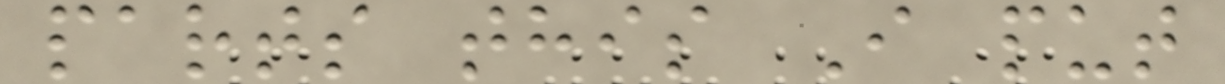parts this I put
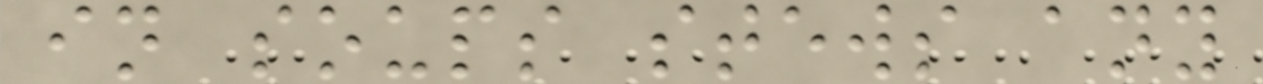in soups stews any
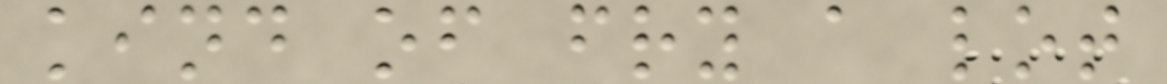kind of fry a lot
